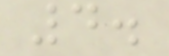4.
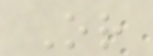Or
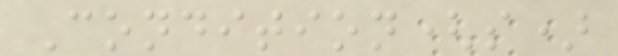Condition(s)
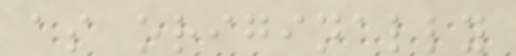as originally
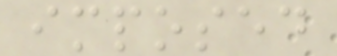imposed
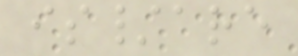is/are
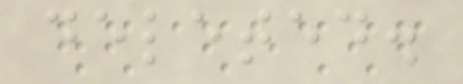deleted.
